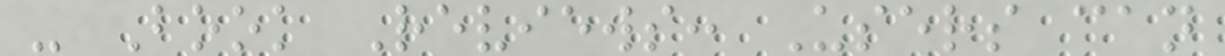- Book Reviews: Users can
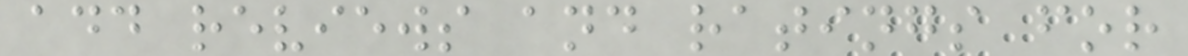add reviews and ratings for
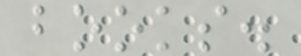books.
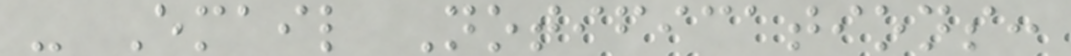- Email Notifications:
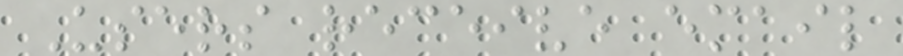Users receive email
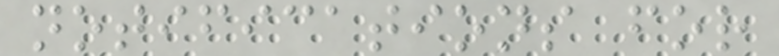notifications for
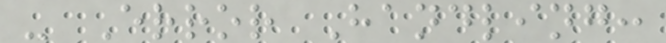- Error Handling:
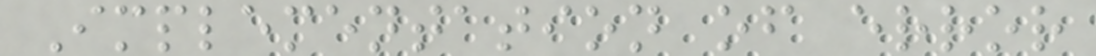Implementation of error
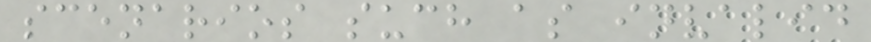scenarios such as invalid
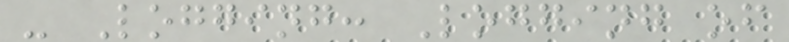- Logging: Logging of
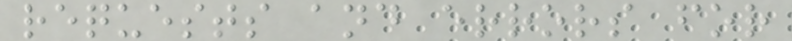requests and errors for
